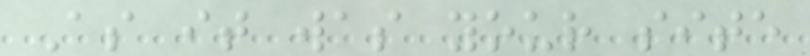As it was your site
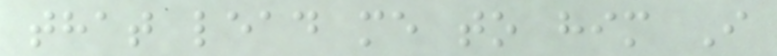that lead me to him I
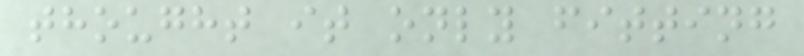thought it only fitting
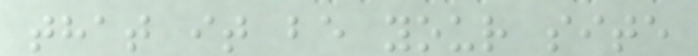that it be your site
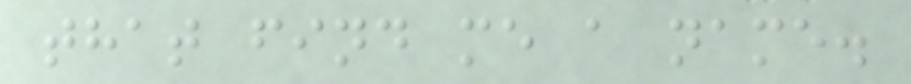that find me a name.
